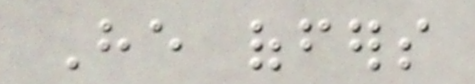He offers
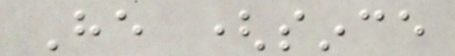He (since
